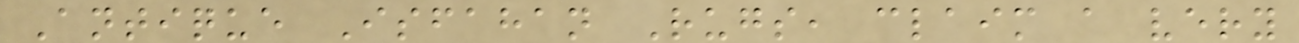Antique Isfahan Rugs, claim a very
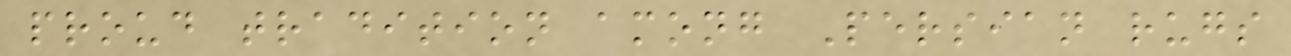proud tradition among Persian rugs
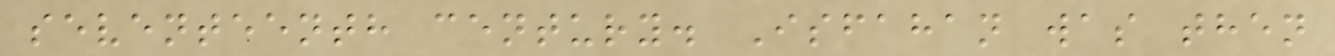seventeenth century. Isfahan was then
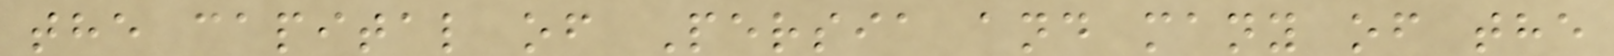the capital of Persia and many of the
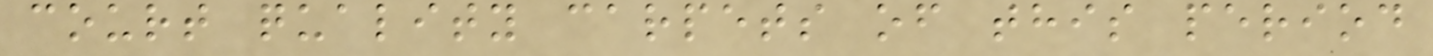court quality carpets of this period
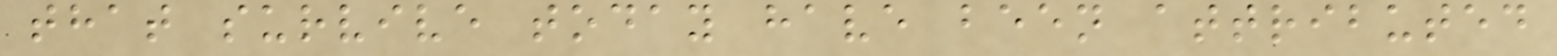that survive today have been attributed
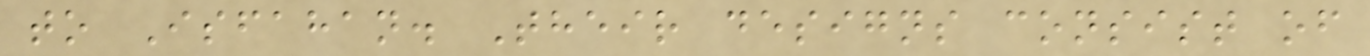to Isfahan. Their designs consist of
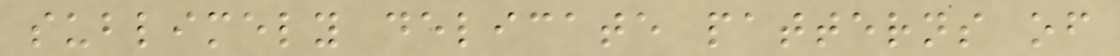sublimely delicate patterns of
